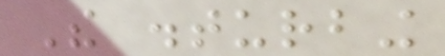The disturbing
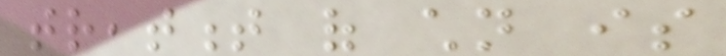treatment of children is
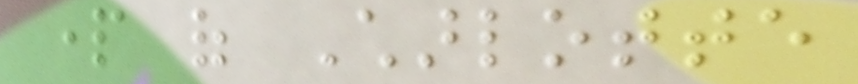part of Charlotte
